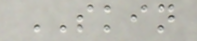SKIN
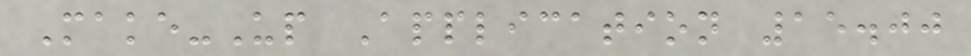Make-Up Application 15.00
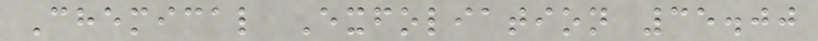Chemical Exfoliation 35.00
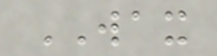WAX
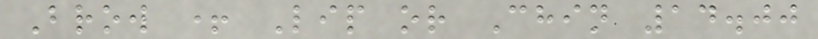Brow + Lip or Chin 14.00
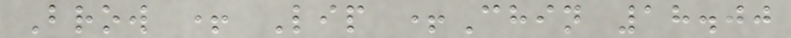Brow + Lip +Chin 18.00
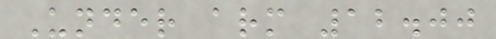Under arm 12.00
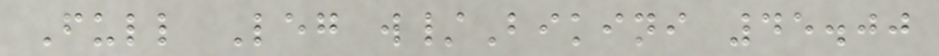Full Leg w/Bikini 45.00
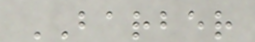BARBER
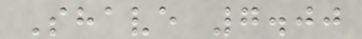Shave 7.00
